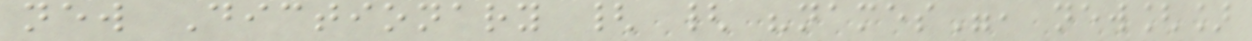new Dictionary { { "names", new[]
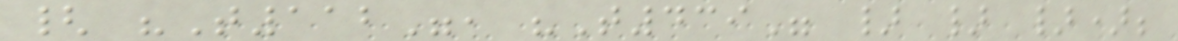{ "T112", "T439" } } });
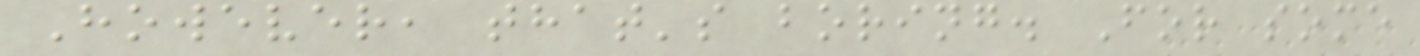However, that's boring. For some
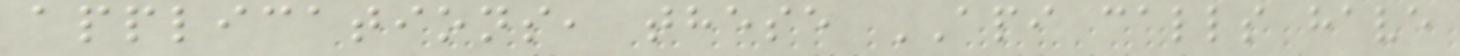applications, these API calls have
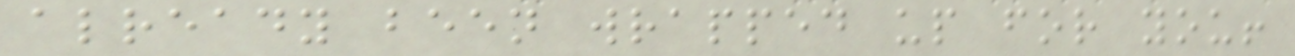already been wrapped up for you!
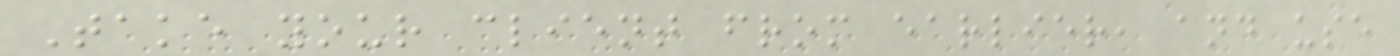Take your client from earlier, and use
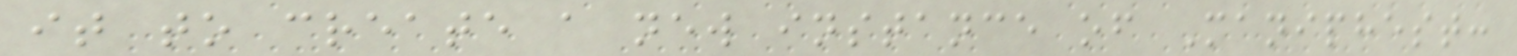it to create a new instance of Maniphest:
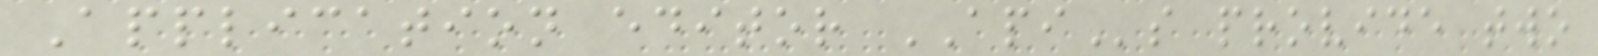Application editor APIs provide two
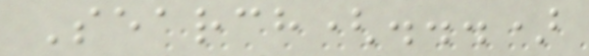Search(...)
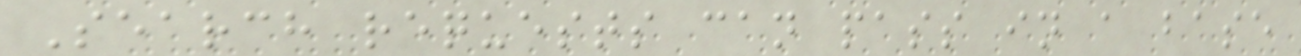Search requests can pass in a base
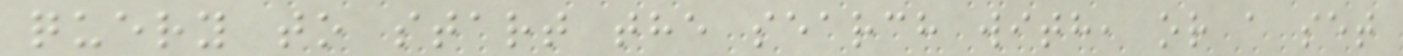query to start the search with, or a set
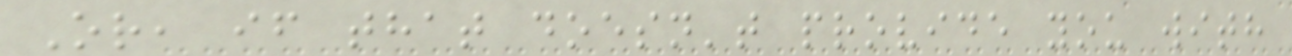Or, if that doesn't provide you with
